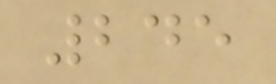245
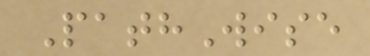PathWise
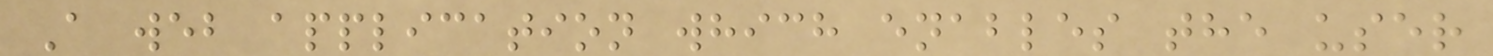A web application which enables the user
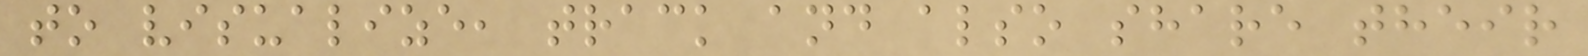to visualize, track and also share their
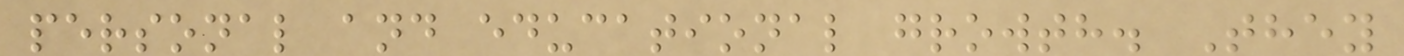personal and educational growth. They
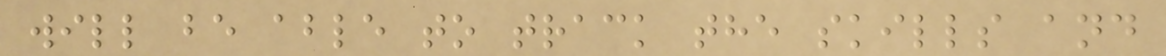will be able to track the skills and
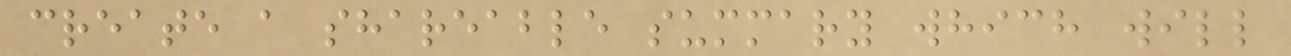create a shareable summary which will
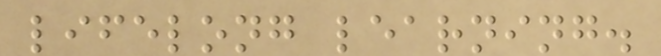lifelong learning.
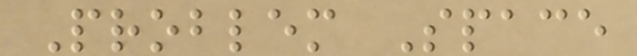Problem Space
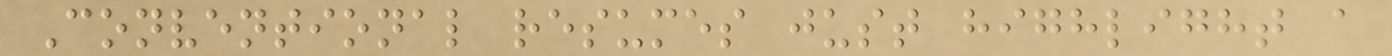Conventional resumes just highlight a
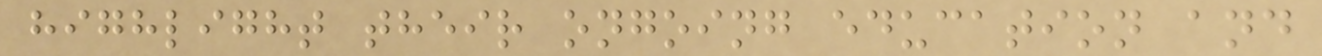highlight their ongoing education and
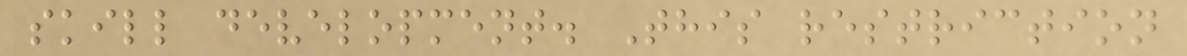skill development. This restriction
